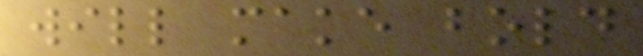will make bold
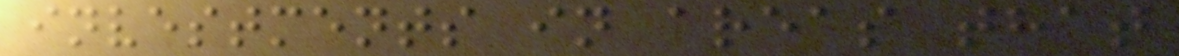investments in areas that
